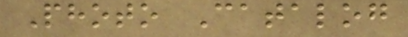Photo Catalog
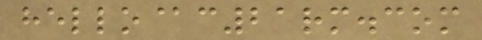hello@c21rm.com
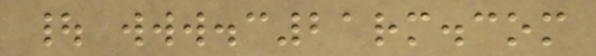| www.c21rm.com
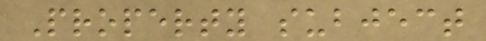Property subject
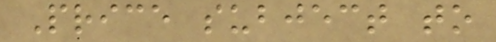Price subject to
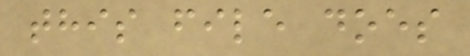this file does
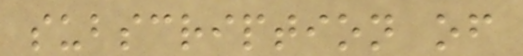subscription of
